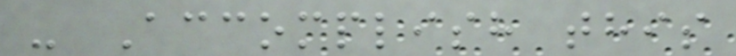- Accomplish this
